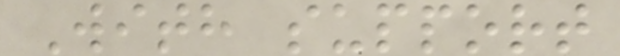With support
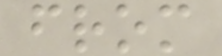from
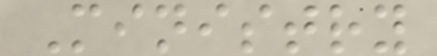Ministry
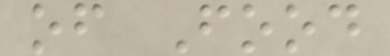of Food
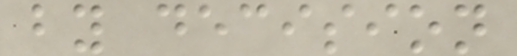by decision
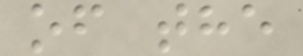of the
